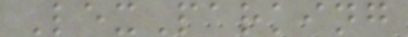LexParking
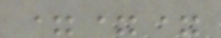===
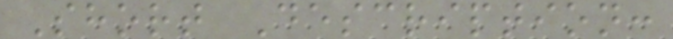Short Description:
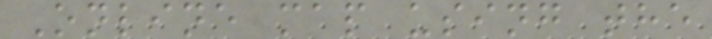Online map using the
